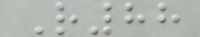R88
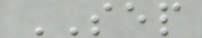SEP
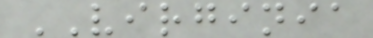VIRGINIA
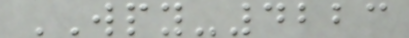WPY-4223
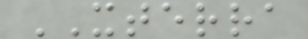XTERRA
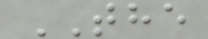THE
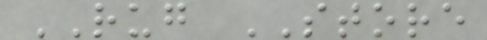RUG STORE
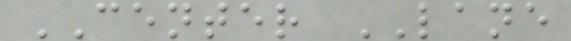CENTER LANE
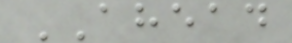AHEAD
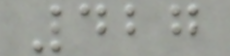427
